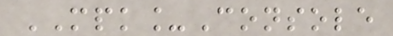MPK_Console
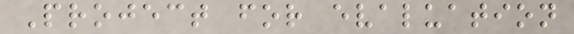Project for evaluation
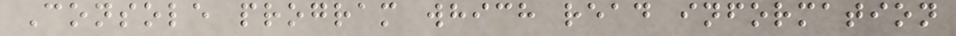Console program which read information
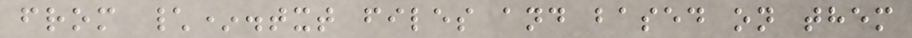from \*.txt files and based on them
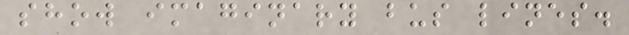show imaginary bus lines.
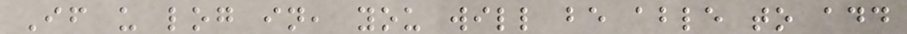If u log in, you will be able to add
